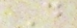D
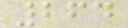264
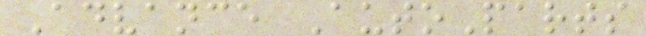Advance AutoParts
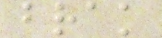brak
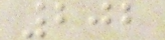202
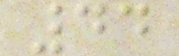44
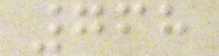768
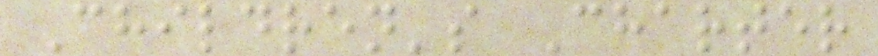Children's Charter
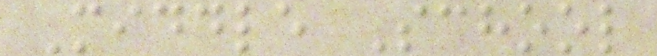Middle School
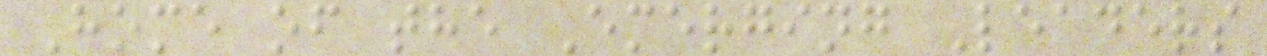Home of the Emerging Leaders
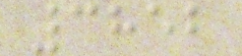3852
